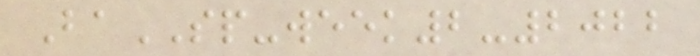BaSP-week2-2022
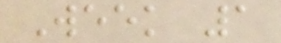Week 1
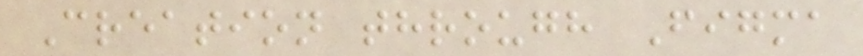Creation through Figma
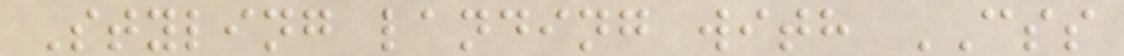Styling landing with CSS
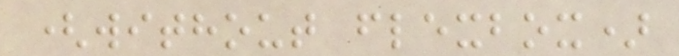(without flexbox)
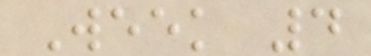Week 4
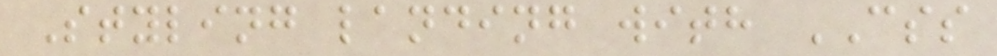Styling landing with CSS
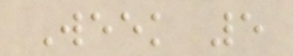Week 5
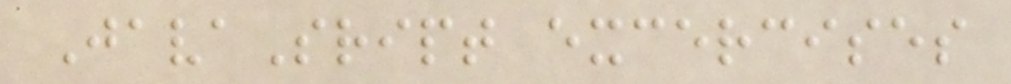JavaSript excercises
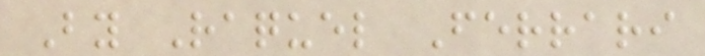By Raquel Ferrari
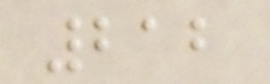212
